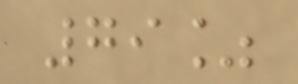79%
